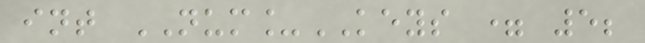int NUM_KEYS = 5;
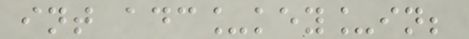int adc_key_in;
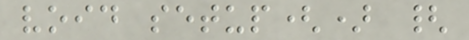void setup() {
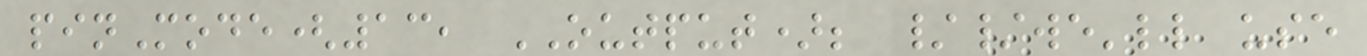pinMode(13, OUTPUT); //we'll use
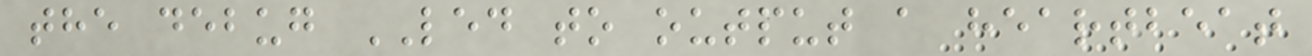the debug LED to output a heartbeat
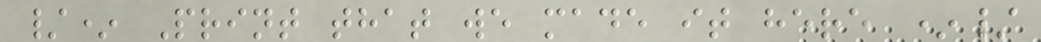/* Print that we made it here */
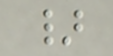}
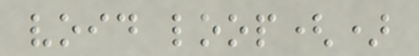void loop()
